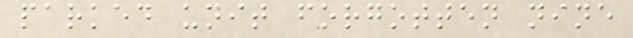parked unit forgotten nine
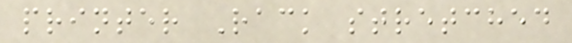printer Rack stretched
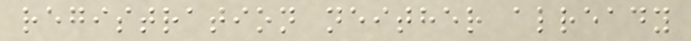registration neither already
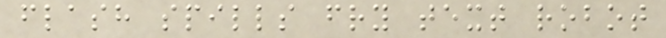flash spills fry text robot
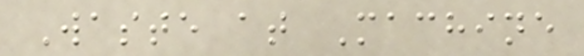Waste at Machine
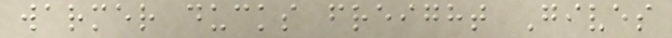warmer ducks freight Gives
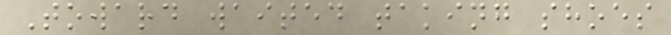Toward waited taking shoes
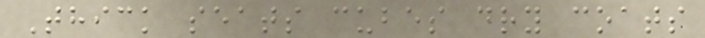Thick seats cubes dry coats
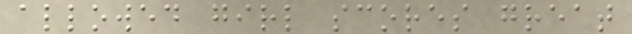allowed girl scores great
